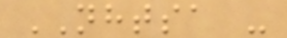NHTSA -
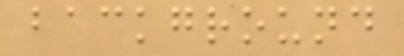background
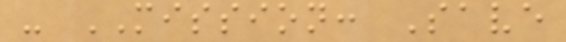- MISSION: Save
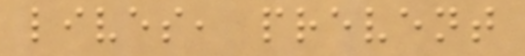lives, prevent
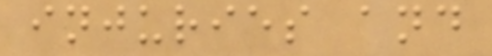injuries and
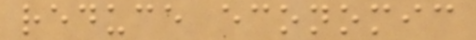reduce economic
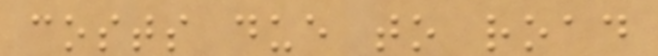costs due to road
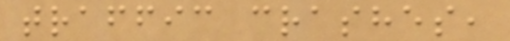traffic crashes,
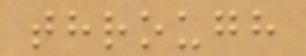through
